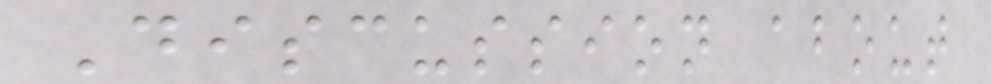Discussion about
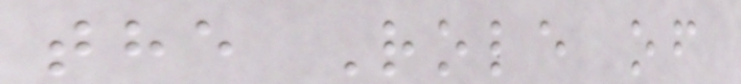the Role of
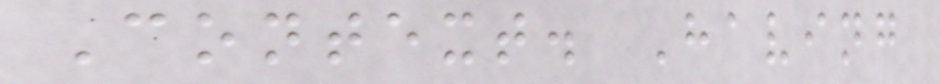Context. Having
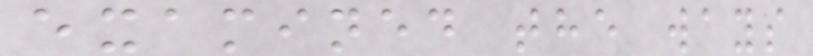examined the ways
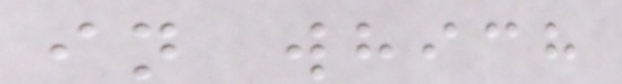in which
